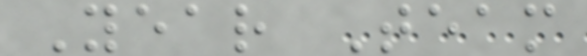Year Team
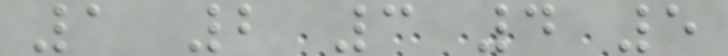1 2 3 4 5
